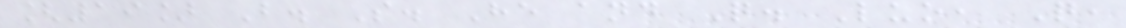[19] B. S. He and Q. Luo, Q,
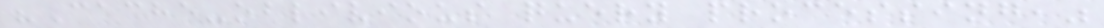"Cache-oblivious query processing,"
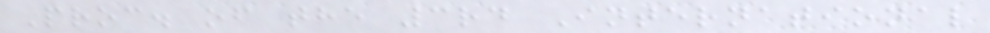Proc. of the 3rd International
